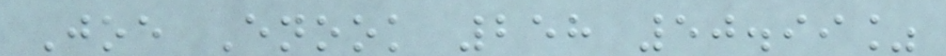Joe Enook 258 50.99%
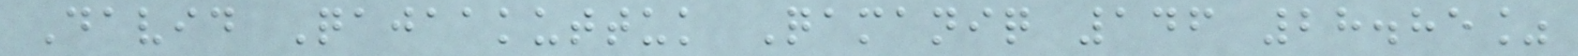David Qajaakuttuk Qamaniq 146 28.85%
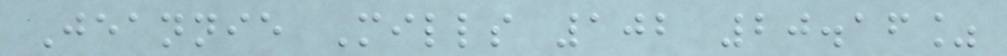Jeannie Mills 102 20.16%
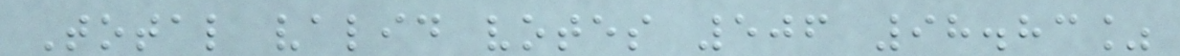Total valid votes 506 98.83%
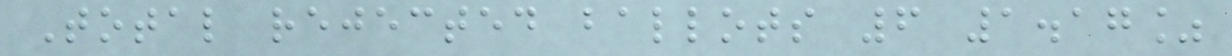Total rejected ballots 6 1.17%
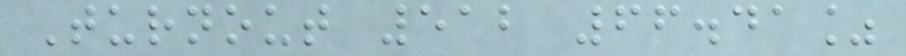Turnout 512 66.41%
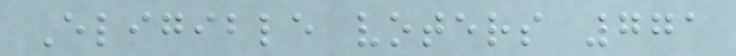Eligible voters 771
